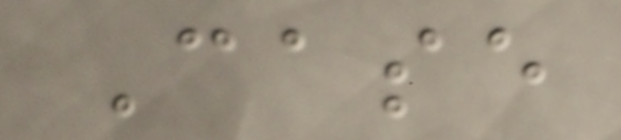Case
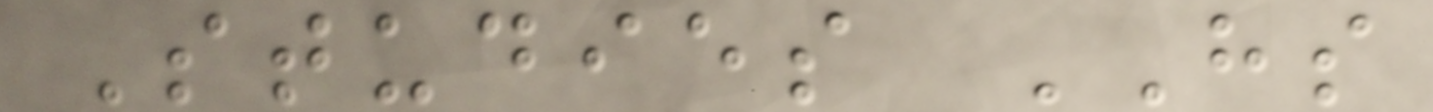Studies HS
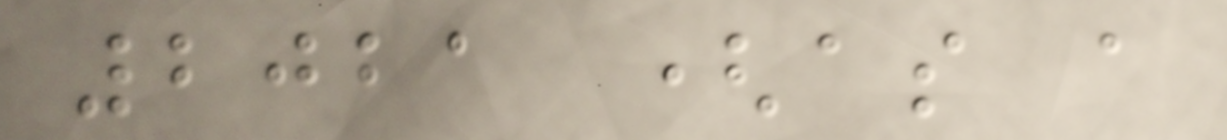2021 (as a
